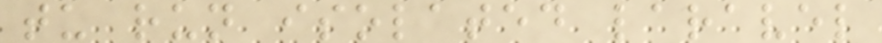tu run isolated laravel
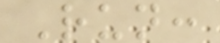Run:
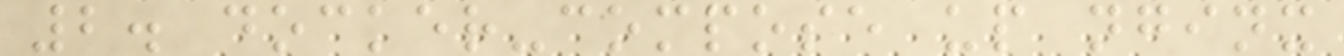2. docker-compose up nginx
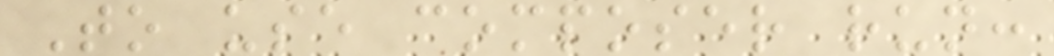To use composer run:
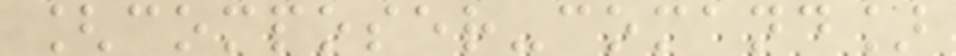[composer-comand]
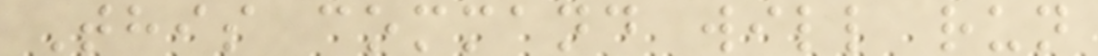This command will run
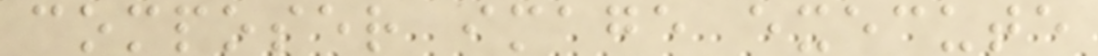composer image execute
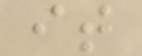it
